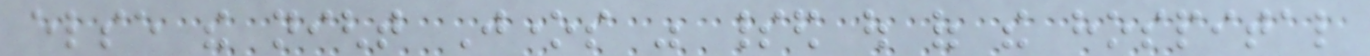else the night Jones was spirited out of the hospital
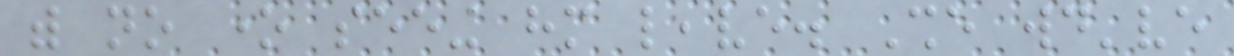with no one seeing him leave. She would've
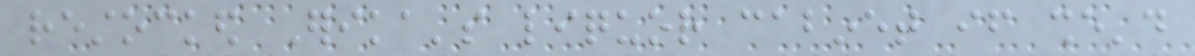restocked Erika's liquor cabinet if she'd
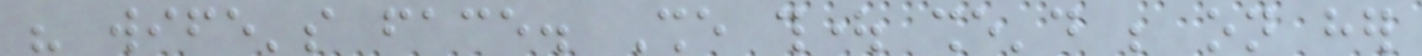his wife's face. She thought she'd be on her
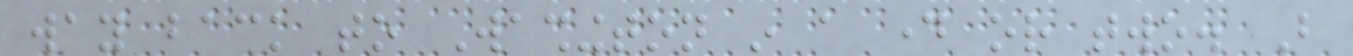way back to Washington in a day or two. But
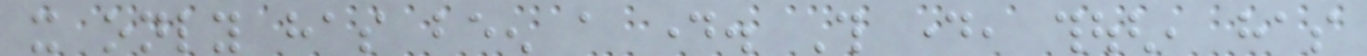it only has been a day. This day, though, has
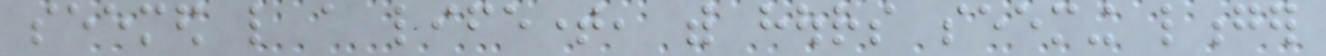seemed like a lifetime, with hours seeming longer
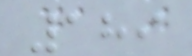189
